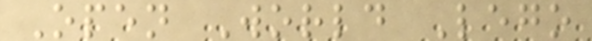Open World Lego
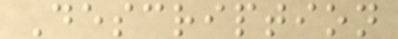Description
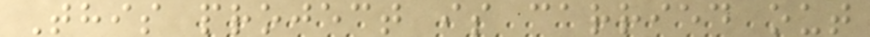This project is carried out
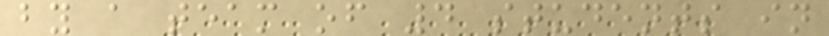by a team of 4 students in
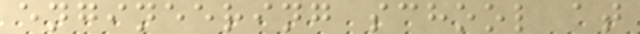engineering school at
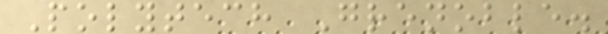Polytech Grenoble.
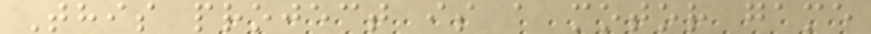This project is a motor game
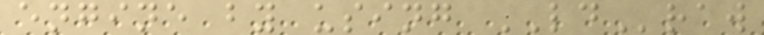engine by using LDraw
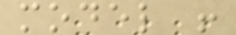model !
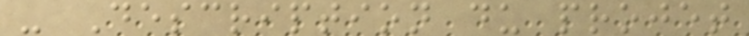- Description du projet
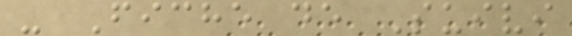- Fiche de Suivi
